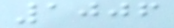1006
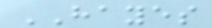HAYES
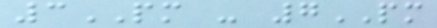3PM - 7PM
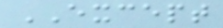EXCEPT
